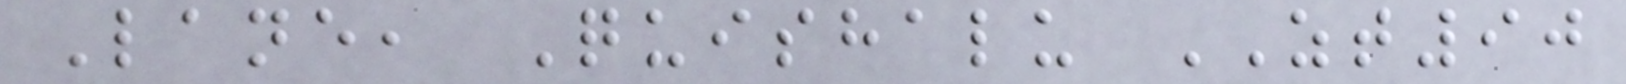Lane, Quishalu ZT90
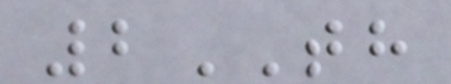2TH
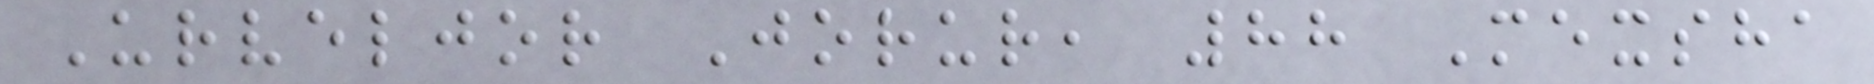Urveljor Jorur, 88 Mexsha
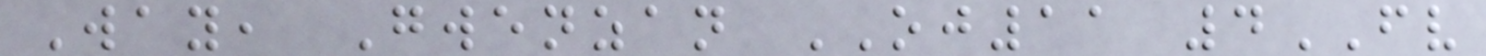Way, Gwenzan OJ11 4FV
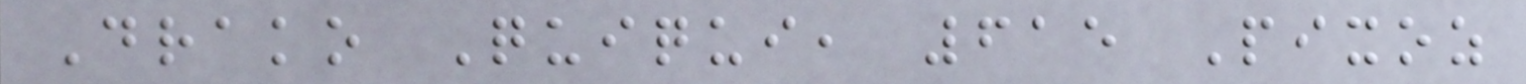Drako Quiqui, 615 Pixoz
